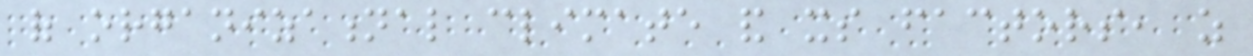of organizational climate and its factors, as
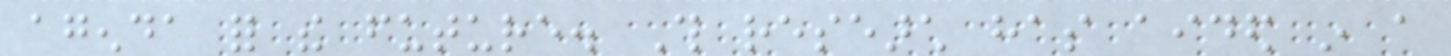agenda for the future. This research has aided in a
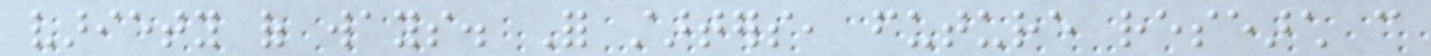variety of ways. For starters, future research can
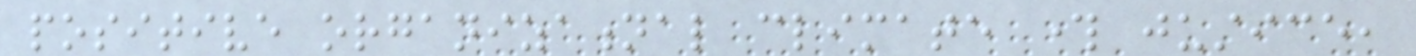positive organizational climate through justice,
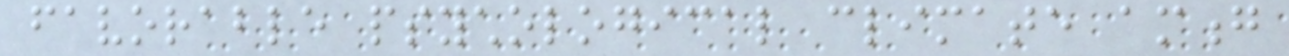favorable psychological climate among
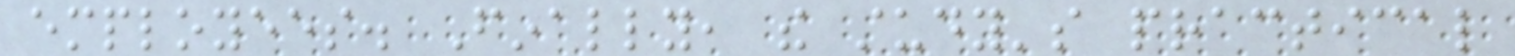employees. Finally, the study's practical
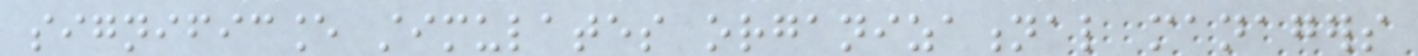significance stimulates organizational managers
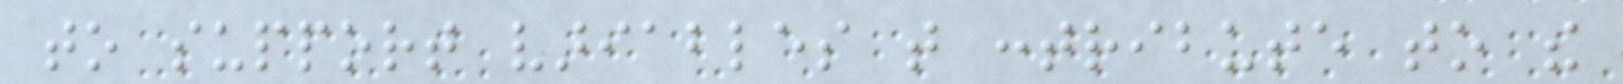to support variables that contribute to the
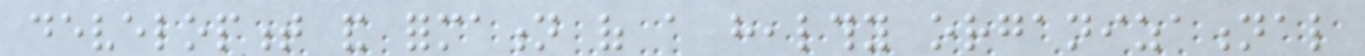development and formation of a healthy organizational
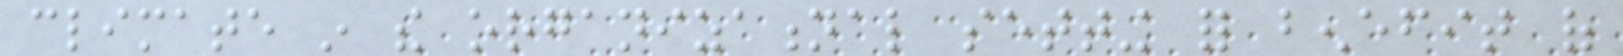climate in the organizational setting for benefit of
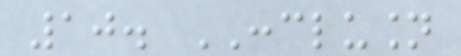10. CONCLUSION
